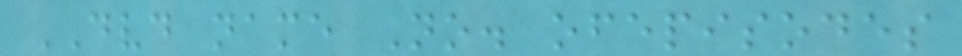DVD name No. ofepisodes
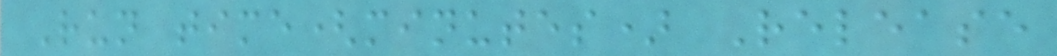Run time(minutes) Release
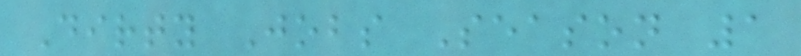Dirty Jobs Season 1
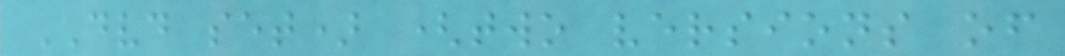DVD set) (two versions of
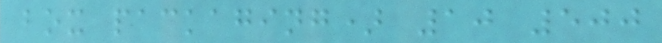box packaging) 10 500
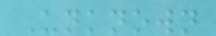Unknown
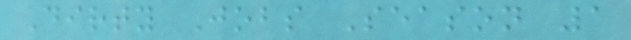Dirty Jobs Season 1
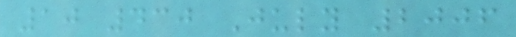10 430 July 2006
